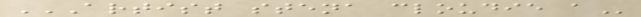ARTIST STENA CLOUDIE A
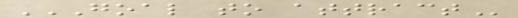GOAL TO ATTRACT
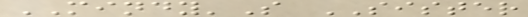MINDY'S SISTER
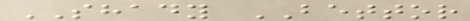SHADY BETTOR
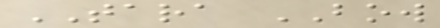TARA BOW
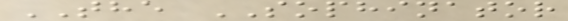THE SOPHINATOR
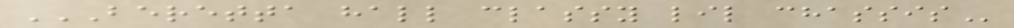BERETTA HALL CLASSY LIL CHASSIS
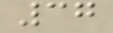37
